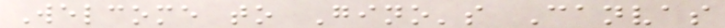Welcome to Gino's Canvas
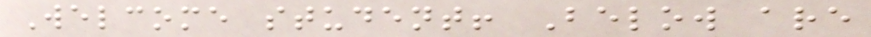Welcome student! Below are
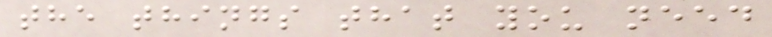the things that you need
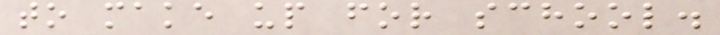to make up for school.
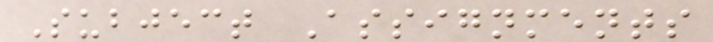Subject Assignments
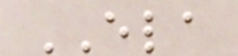ELA
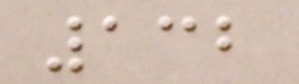132
